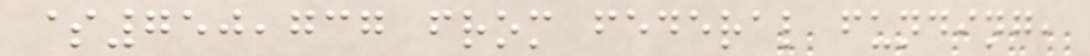$750,737 from federal funding,
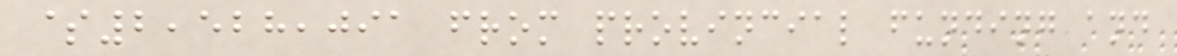$2,528,091 from provincial funding and
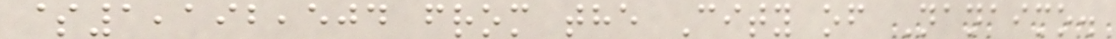$1,192,504 from the City of Nanaimo.
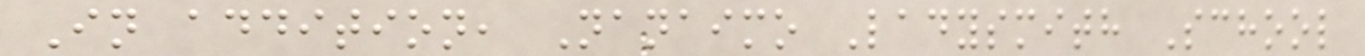In addition, Nanaimo Ladysmith School
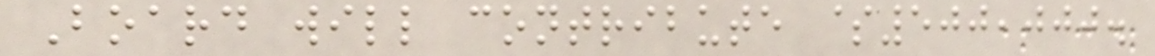Board will contribute $500,000.
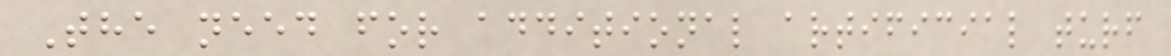The need for additional artificial turf
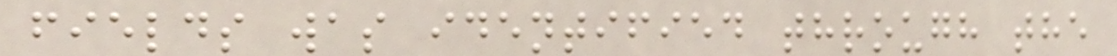fields was identified through the
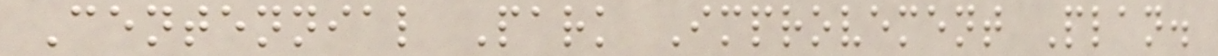Centennial Park Improvement Plan.
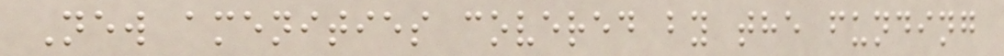New amenities covered by the funding
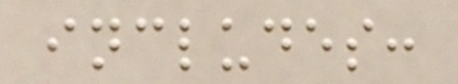includes:
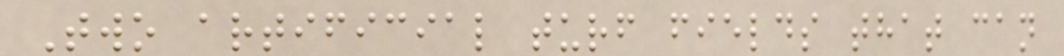Two artificial turf fields that can
